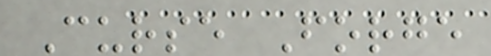Curse Forge
